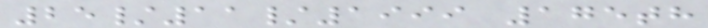25/11/1999 175th
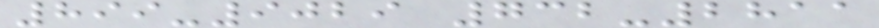899-9029 732-2811
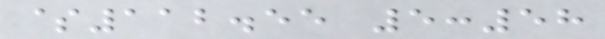$112.55 5:58
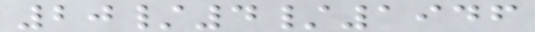20/4/1946
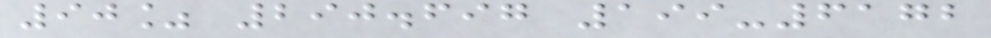90% 290.697 199-6172
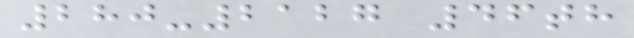280-2127 46th
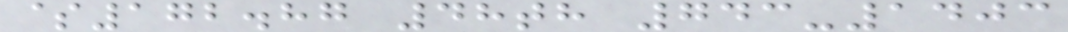$172.87 48th 743-1403
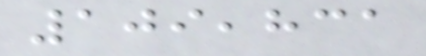109,831
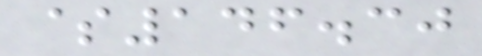$146.30
